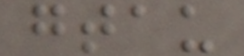gtau
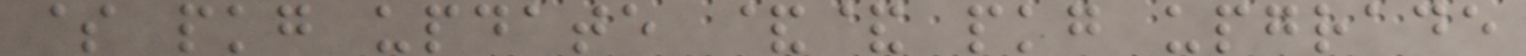$ pkg update && pkg upgrade
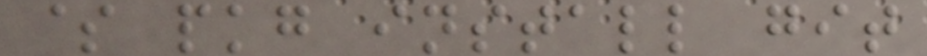$ pkg install git
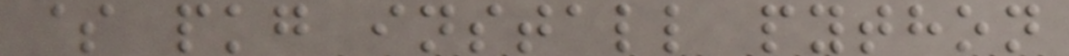$ pkg install python
